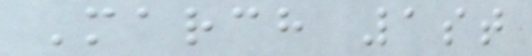March 1st
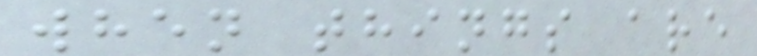when things are
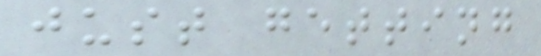just getting
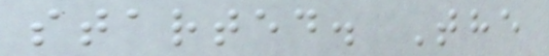started. The
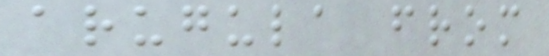arugula from
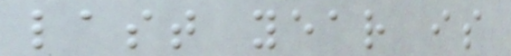last year is
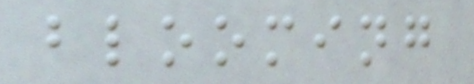blooming
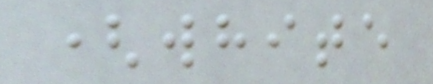(white
